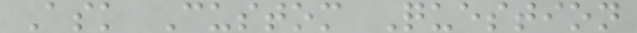Ask Custom Question
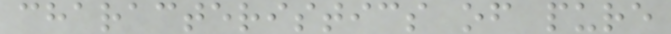characteristics of pure
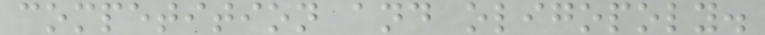competition and oligopoly.
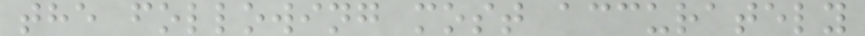the following most accurately
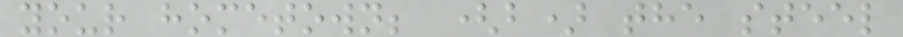your hometown; (b) the steel
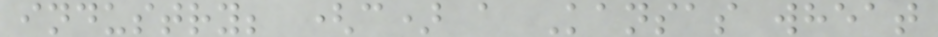industry; (c) a Kansas wheat
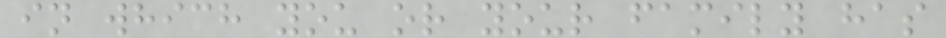in which you or your family has
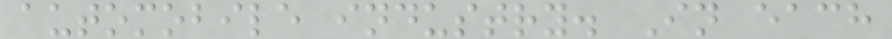automobile industry. In each
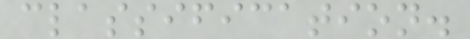classification.
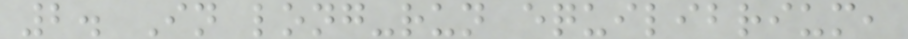2. In long-run equilibrium,
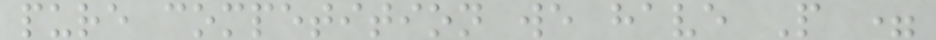pure competition we have P =
